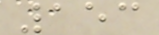153
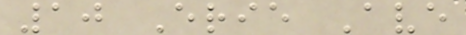10 Erie Ave
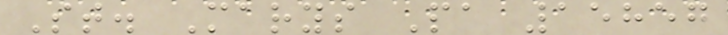St. Marys Pa 15857
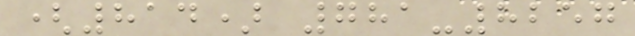(814) 781-8257
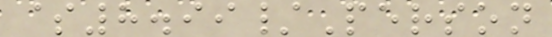$8.99/Person
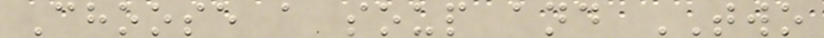Choose a soup and TWO
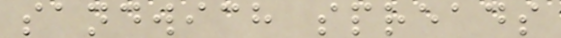sandwich spreads
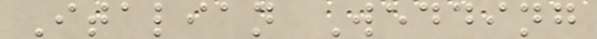Italian Wedding
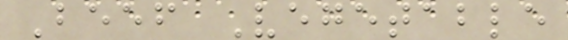Beef Vegetable
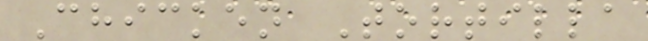Chicken Tortilla
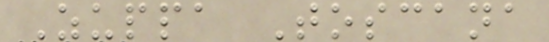Zuppa Toscana
